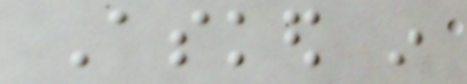Asked in
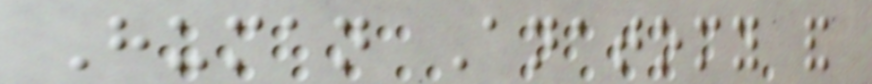Human Anatomy and
